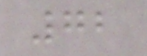72
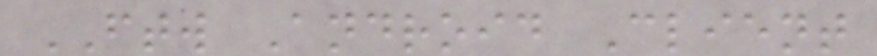FTW Android Client
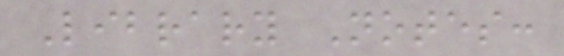Library Notes:
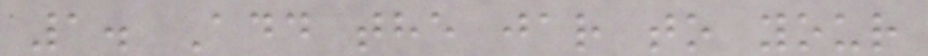1. Add the jar to your
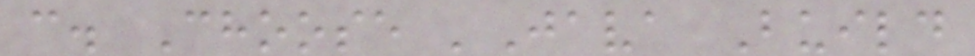c. Choose 'Java Build
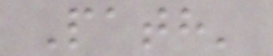Path'
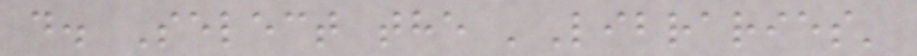d. Select the 'Libraries'
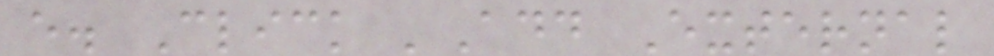e. Click 'Add External
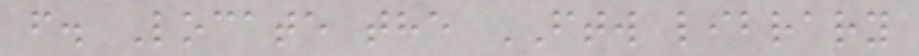f. Locate the FTW library
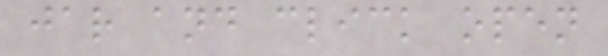jar and click open
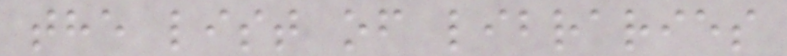the list of libraries
